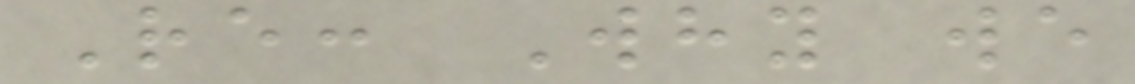Re: Why we
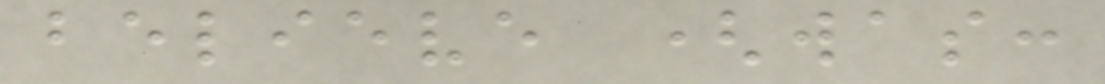believe (was:
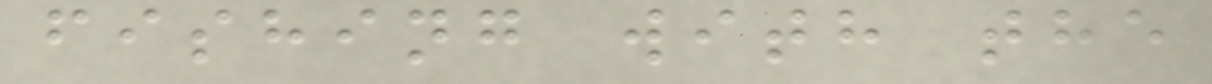fishing with the
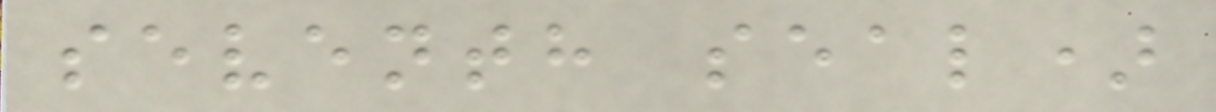seventh seal)
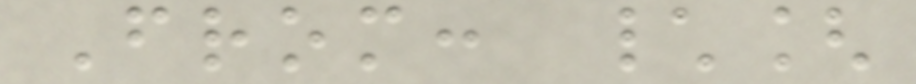From: \[
